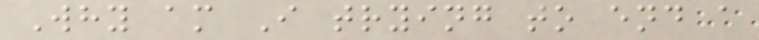Why am I trying to end a
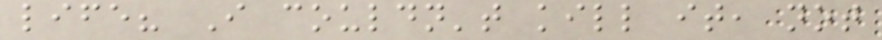life? I couldn't kill it, not
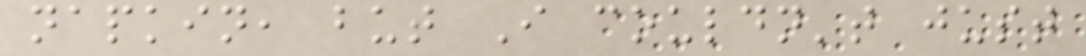napkin, but I couldn't just
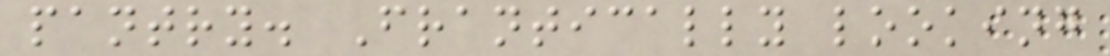pantry. Frantically looking
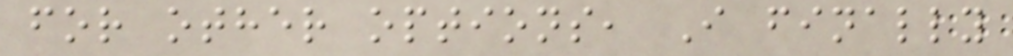for other options, I finally
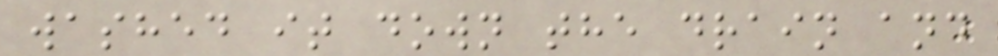washed it down the drain and
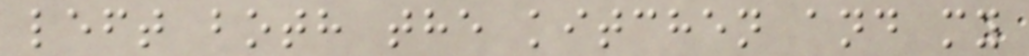left both the kitchen and my
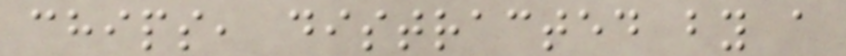chips, distracted by a
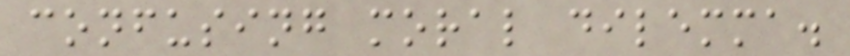confusing moral dilemma.
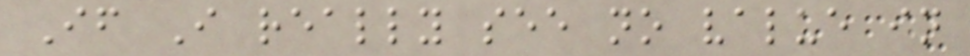If I really see no value in
